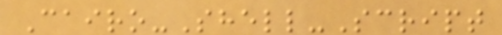Cairo-Shell-Script
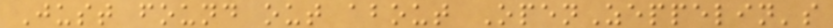Just found out about OpenZeppelin's
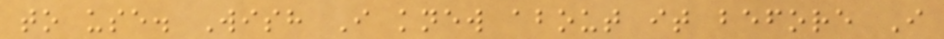to use. Wish I knew about it before I
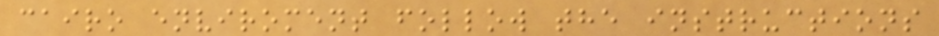cairo enviroment follow the instructions
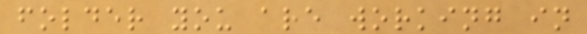folder you are working in
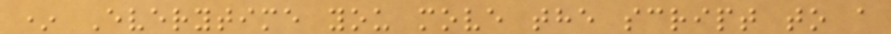* Everytime you move the script to a
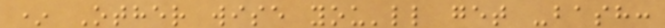* Other wise you'll get -bash:
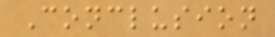Conclusion
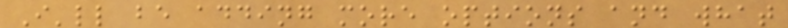I'll be adding more options and what
